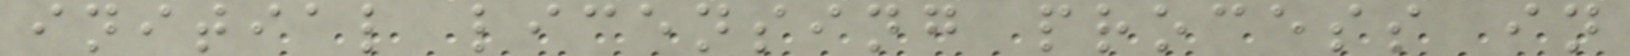initial licensing process in
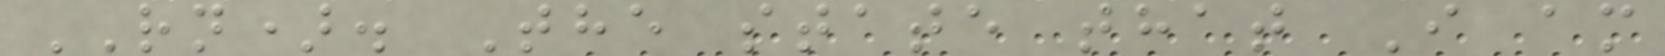RN). The state that I am
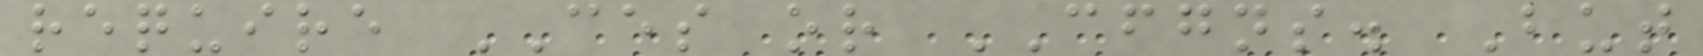require CES or CFGNS. But
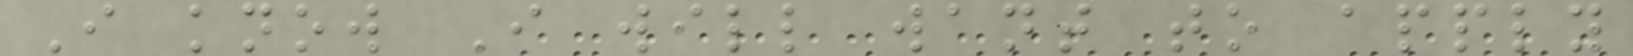I know I will want to apply
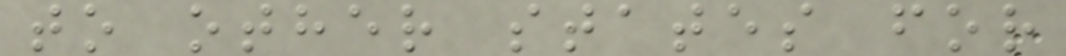to other states for
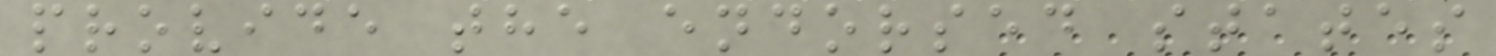provide the endorsed states
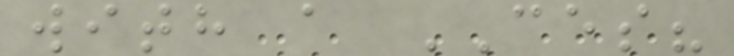with a CES?
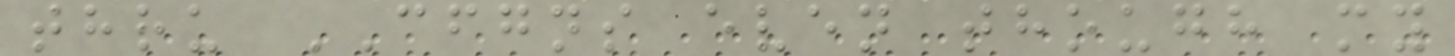thru CFGNS even though my
